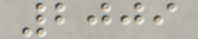2009
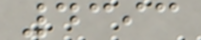4393
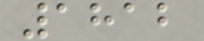1812
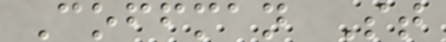Coffman St
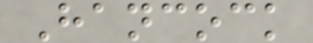Hancock
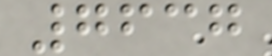7637
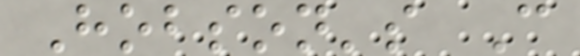Hobson's C
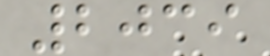2039
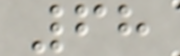68
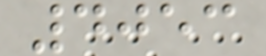4053
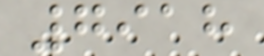7918
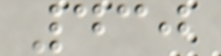430
